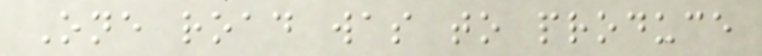One road was to produce
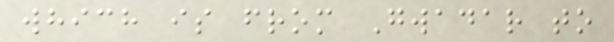which is from Gwadar to
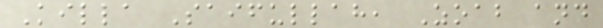Killa Saifullah, Zoab and
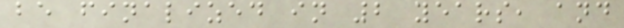be finalized in 2 years, and
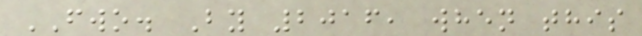FWO. By 2016, when this
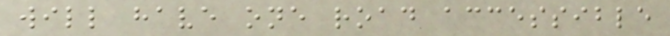will have one road accessible
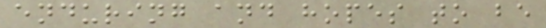enduring and hopes to be
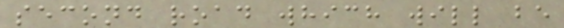second road which will be
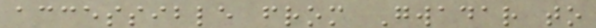accessible from Gwadar to
